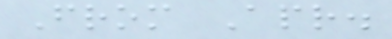From Apr.
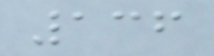136
